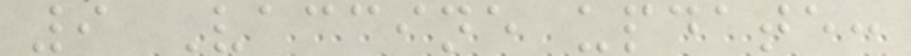9 Vaccine update:
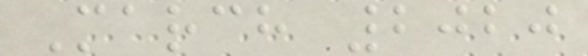March 2020
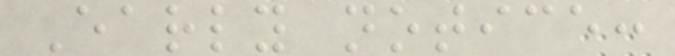Early notice:
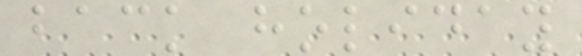back holiday
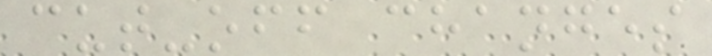cut-off changes
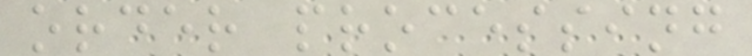order processing
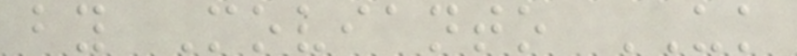by Movianto UK
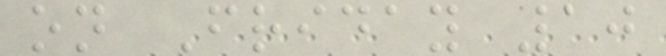on Friday 10
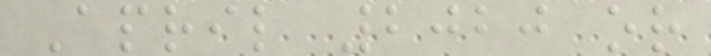April 2020 or
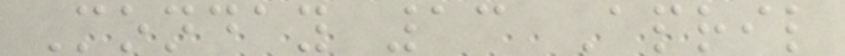Monday 13 April
